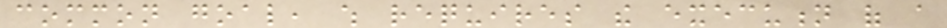common goal, which requires the execution of a
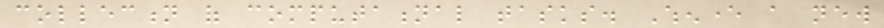collection of computational tasks. Whenever a new
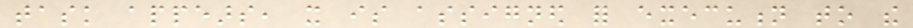task appears, it is assigned for execution to the
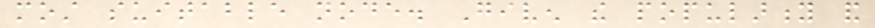most suitable node. Given the popularity and
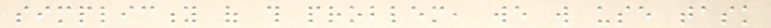simplicity of this problem, we will use task
